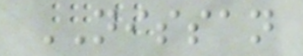NISSAN
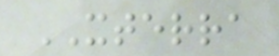XTERRA
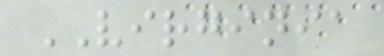VIRGINIA
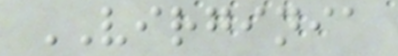VIRGINIA
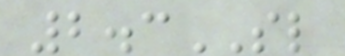2.3SL
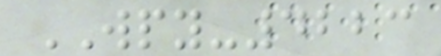WPY-4223
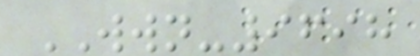WWN-9698
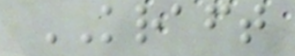KRAFT
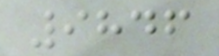9846
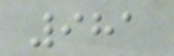981
